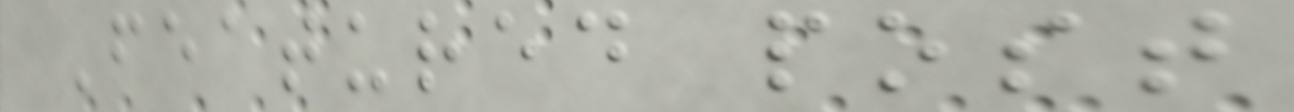Featured post
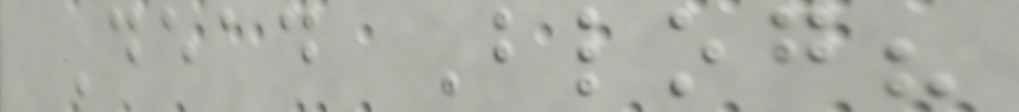Dead Blog?
